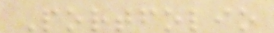Portfolio
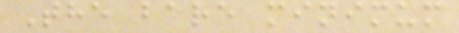The bare minimum
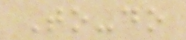To-do
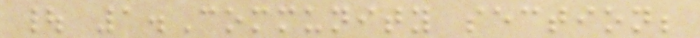| 1.Community section;
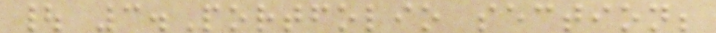| 3.Portfolio section;
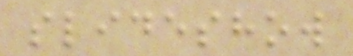slideshow
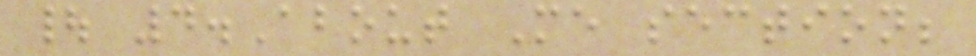| 4.About Me section;
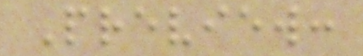Preview:
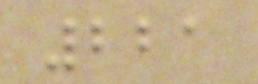221
